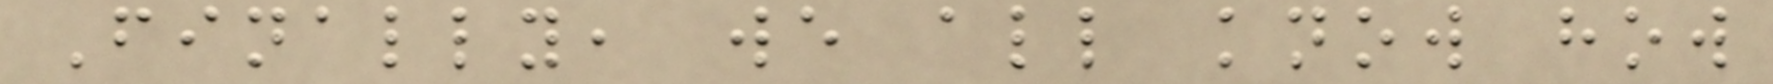Finally, we all know how
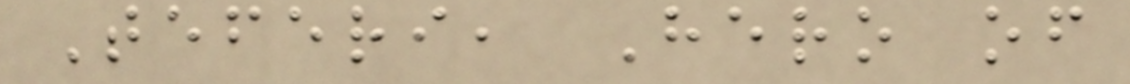Teferi, Hero of
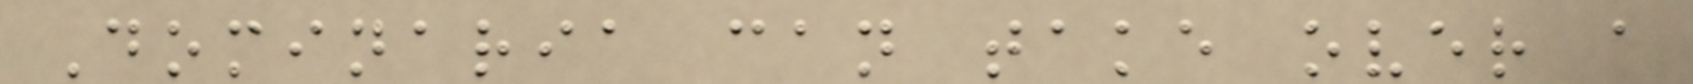Dominaria can take over a
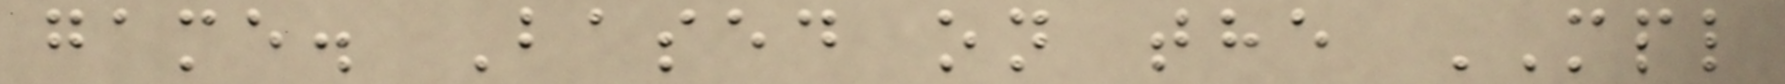game. Based on the MPL
